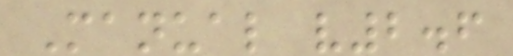Manual v2.6
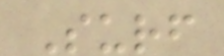Surf
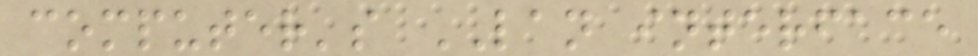computer's LAN interface
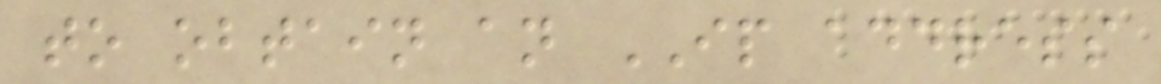to obtain an IP address
